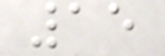15
